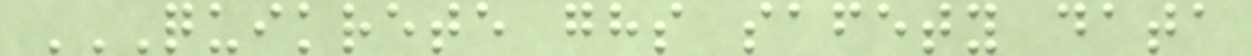QUIKRETE GHS SAFETY DATA
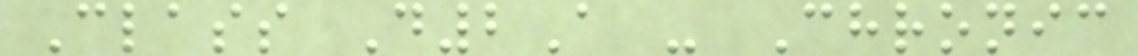Class D2A - Chronic
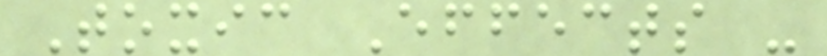Toxic Effects -
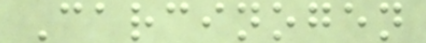Carcinogen
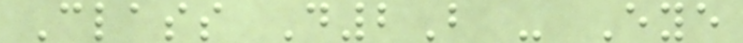Class D2B - Eye
